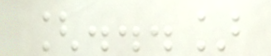[...]
